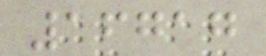16717
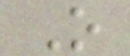O
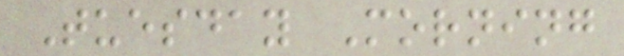Tuesday Morning
